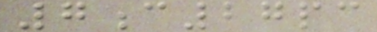7c27pc
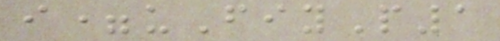i=uFiyP1
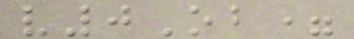v0Ob=
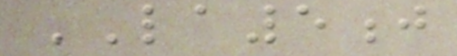LA5j
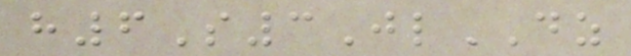h6S3JlDZ
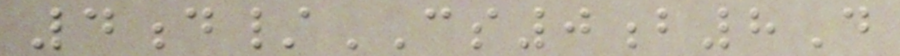4d/CS0b8D
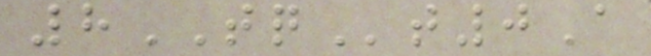8TQt0A
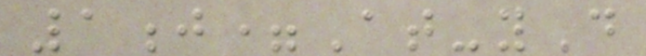1j=At-yD
